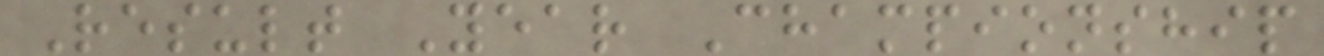Result Year Championship
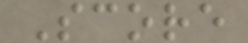Score
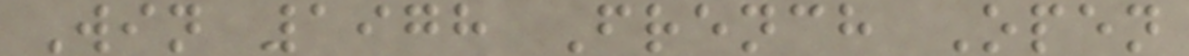Win 1978 French Open
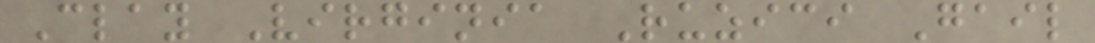Clay Virginia Ruzici Gail
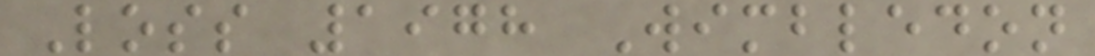Loss 1978 Wimbledon
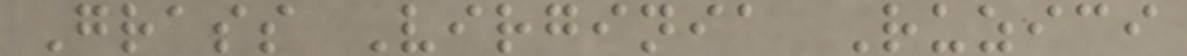Grass Virginia Ruzici
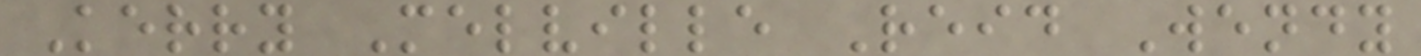Kerry Melville Reid Wendy
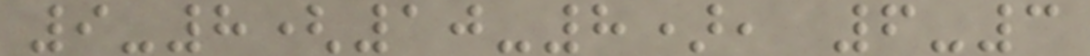9-8(10-8), 6-3
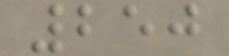250
